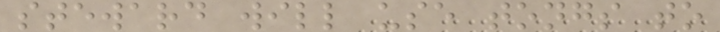steward will use tongs to
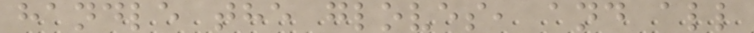handle the gloves, and all
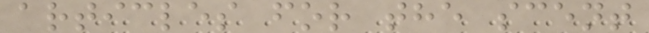articles for the scent
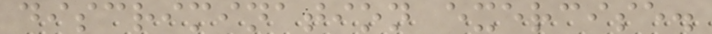discrimination exercise.
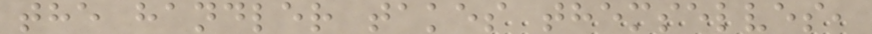the handler takes themselves,
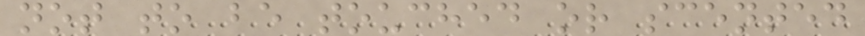not to be touched or scented
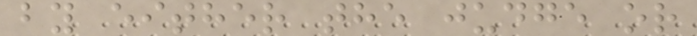by either the judge or
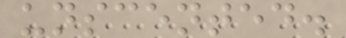unscented.
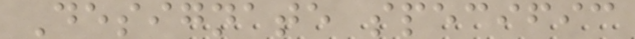Designate specific
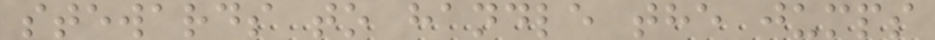stewards to handle the jumps
